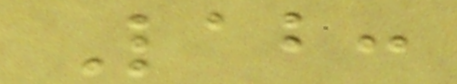Lab:
